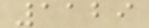1129
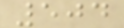504
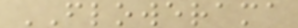FLOWERAMA
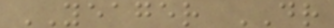YEAGER DR
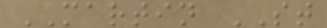MARTIN ST
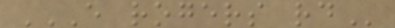E ROGERS RD
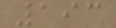193
